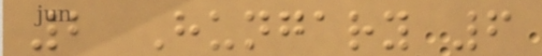2 Hungary 6
